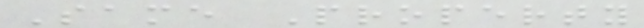Same Property
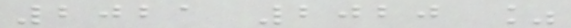2021 2020 %
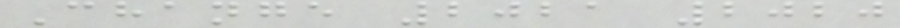Change 2021 2020
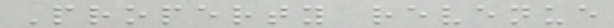Property revenue
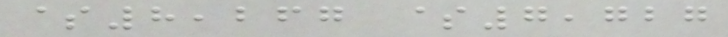$8,267 $7,727
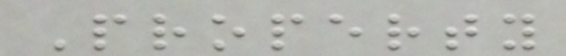Property
